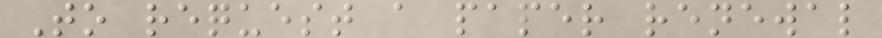To request a paper renewal
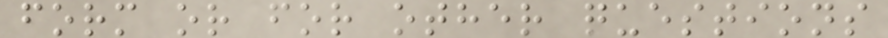form or for other questions
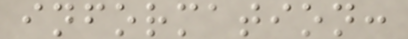information:
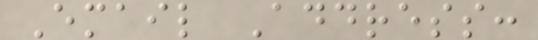Email Address:
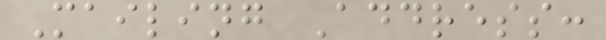Mailing Address:
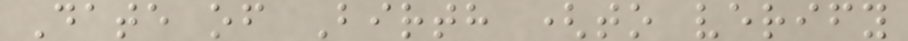Date of Birth (to verify
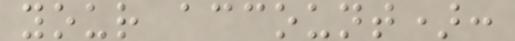your account):
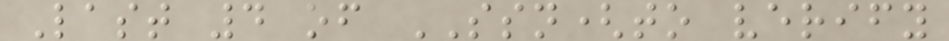Last 4 of SSN(to verify
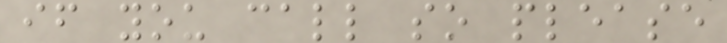if you call so please
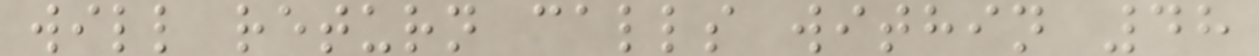will return calls within 48
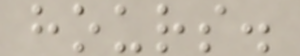hours.
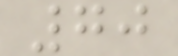70
